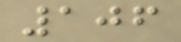106
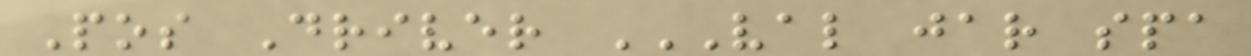Pos Driver VAL JAR SPA
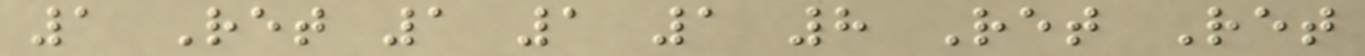1 Ret 1 1 1 8 Ret Ret
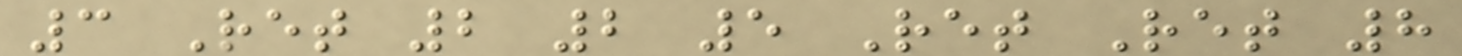3 Ret 2 2 5 Ret Ret 8
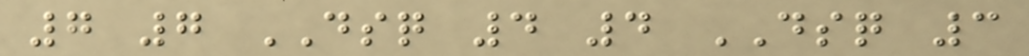7 7 DSQ 4 4 DSQ 3
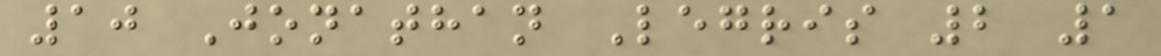10 Jonathan Legris 2 1
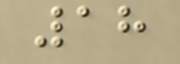18
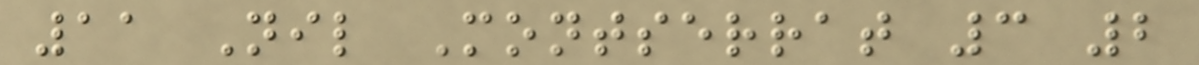11 Nil Montserrat 3 2
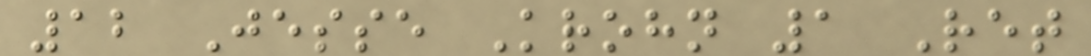12 Jesse Krohn 1 Ret
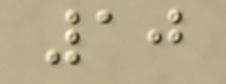10
